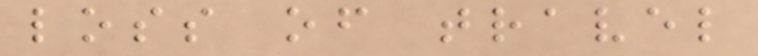loss of travel
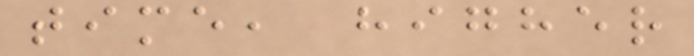time, higher
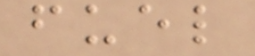fuel
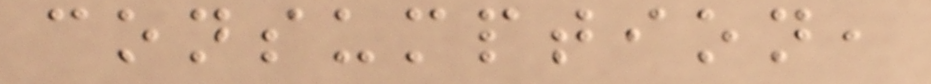consumption,
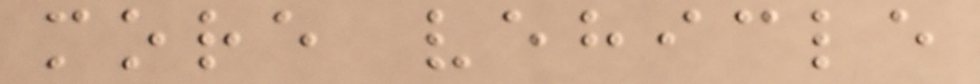more vehicle
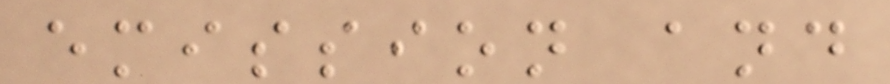emission and
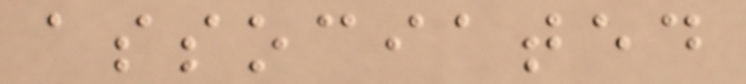associated
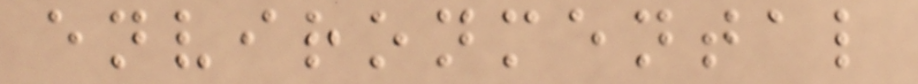environmental
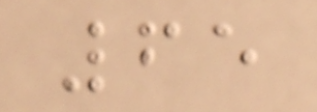65
